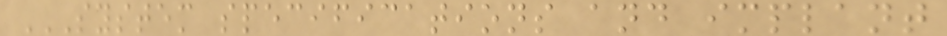SYSTEM SPECIFICATIONS AND IMPLANT
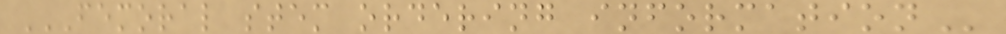FEMORAL STEM ORDERING INFORMATION
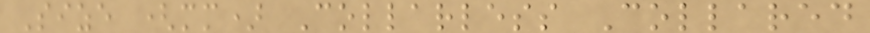Size (mm) Collarless Collared
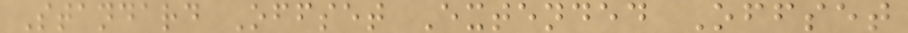Standard Offset Extended Offset
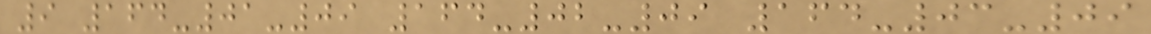9 164-01-09 164-02-09 164-03-09
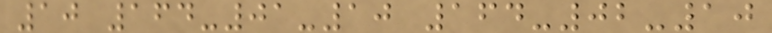10 164-01-10 164-02-10
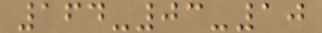164-03-10
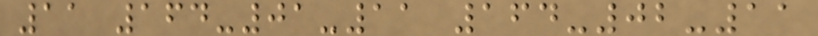11 164-01-11 164-02-11
